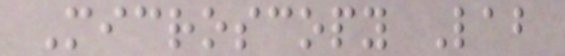Microscopy Lab
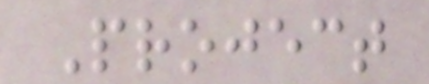Project
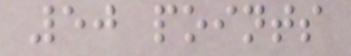50 points
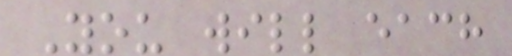You will each
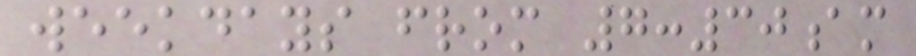weekdays from 7:30am
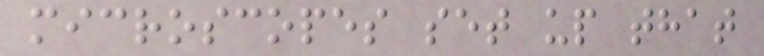microscopes set up that
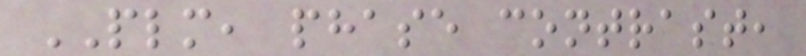PLM, phase contrast,
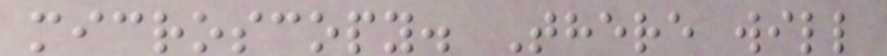microscopy. There will
